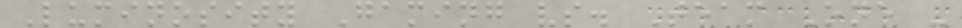Luminosity Gaming vs. Team One -
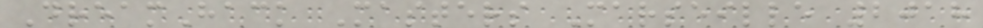DreamHack Masters Marseille 2018
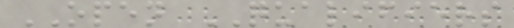OPEN QUALIFIERS
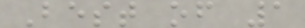Best of 1
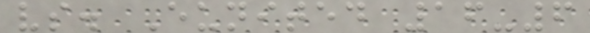vs. Eunited 16-6
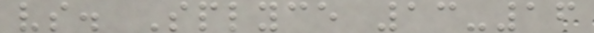vs. Splyce 13-16
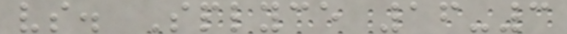vs. Splyce 16-3
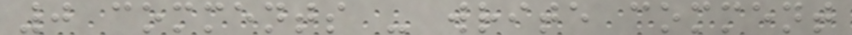0 comments - write comment
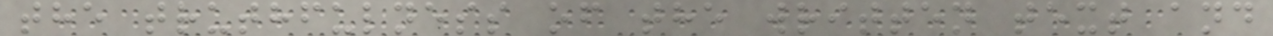the truthfulness of the written text and
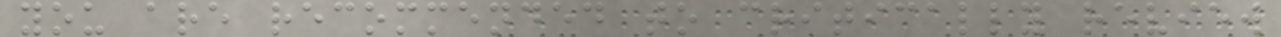you are recommended to critically review
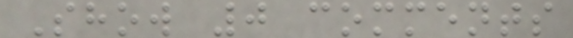Show 0 comments
